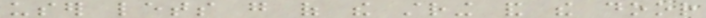user lets go of the string and the door
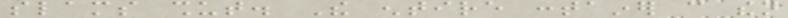slams shut. The entire container can then
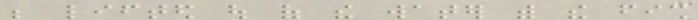be lifted out of the water with the fish
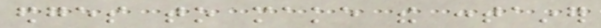edges to make the container
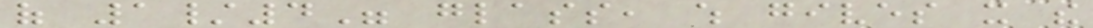of 1/4" glass, which gives it the
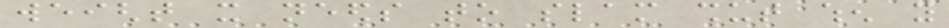weight it needs to slam shut when you
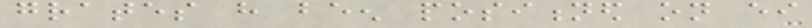grates have been positioned on either
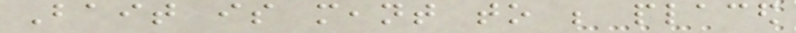Bait is meant to be placed
